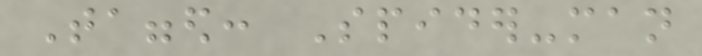Tagged: Spider-man
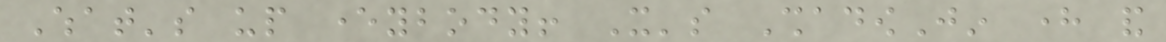What's up everybody! It's ShadowJin here and
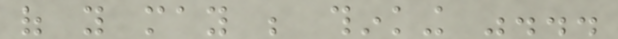of you may be thinking "...
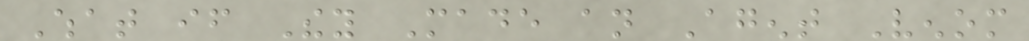What if They Made an Agent Venom
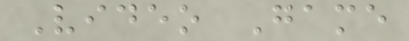Video Game
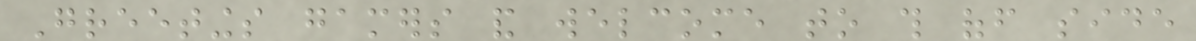Greetings gamers and welcome to this off side
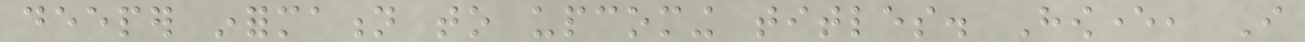deeper information to upcoming titles. However, I
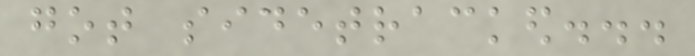got sidetracked...
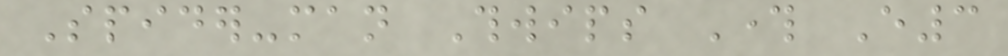Spider-man Thwips Through E3
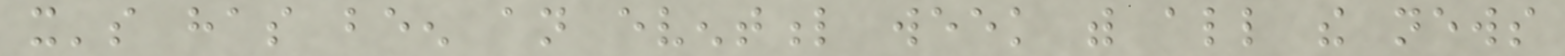it's has been an eventful week with all the news
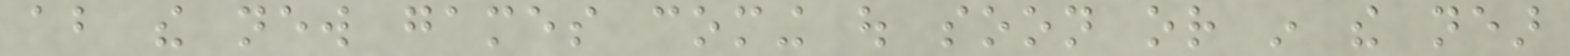about the new games coming out soon or in the near
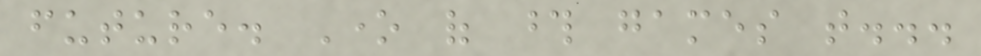future. One of those games that...
